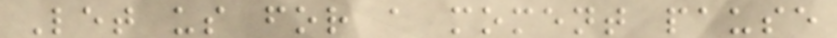Let us for a moment pause
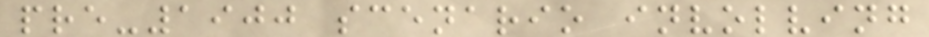pre-1900 scenario involving
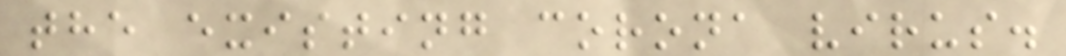the existing corona virus.
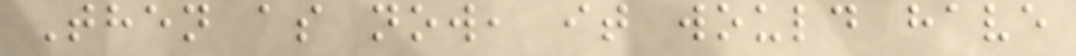Then as now, it would have
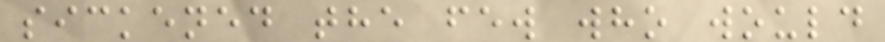sickened the few who would
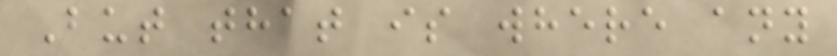But that is where any
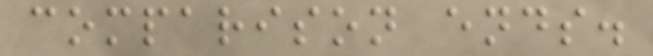comparison ends.
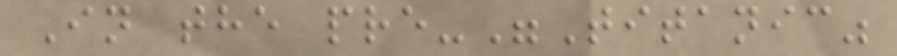In the pre-"Titanic"
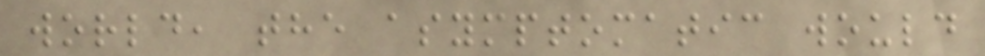world, the asymptomatic would
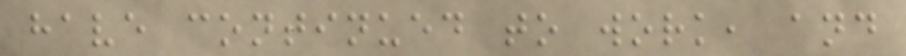have continued to work, and
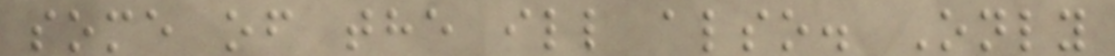some of the ill also. Only
